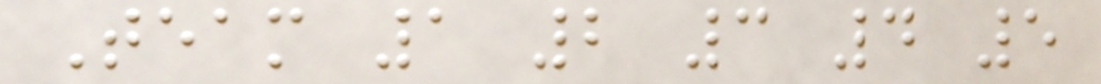Team 1 2 3 4 5
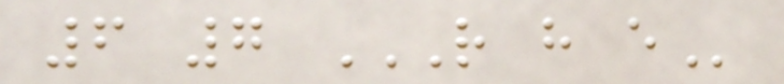6 7 R H E
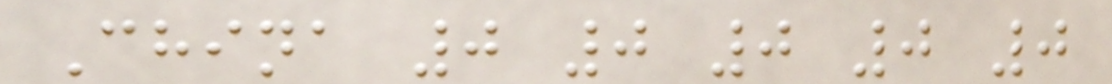China 0 0 0 0 0
